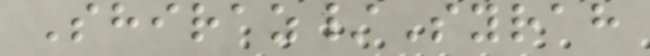Shiraz/Syrah
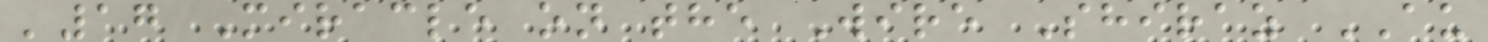'17 Miracle on the Wire Shiraz AU
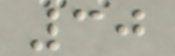30
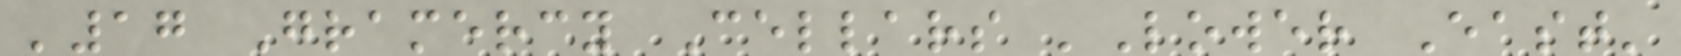'17 Gramercy Cellars 'Lower East'
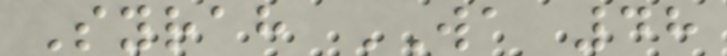Syrah WA 48
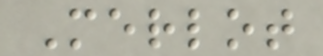Merlot
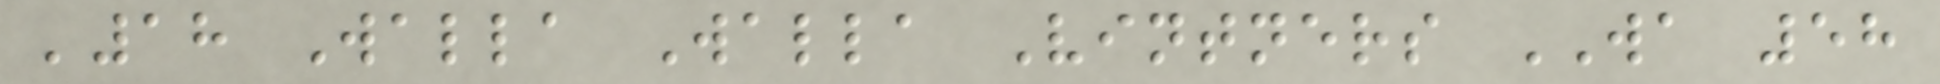'18 Walla Walla Vintners WA 58
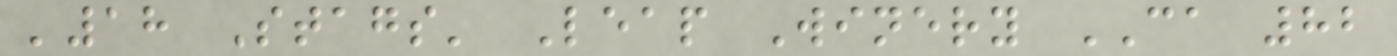'18 Stags' Leap Winery CA 82
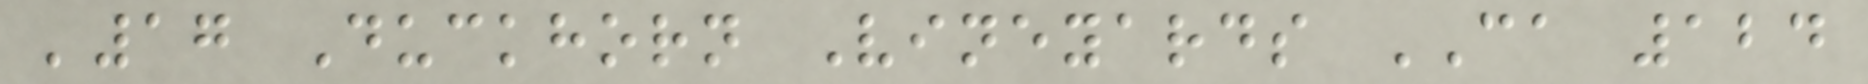'17 Duckhorn Vineyards CA 124
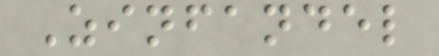Zinfandel
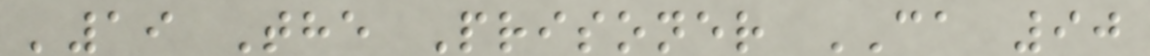'19 The Prisoner CA 90
